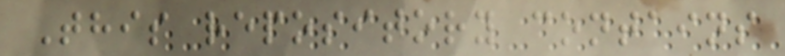This repository contains
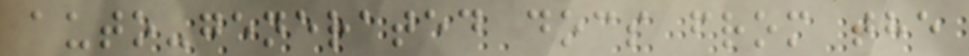auto-generated docs from the
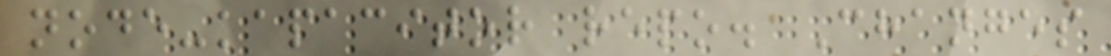node-kapacitor repo. Changes
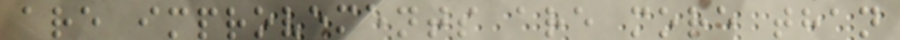are improvements are more than
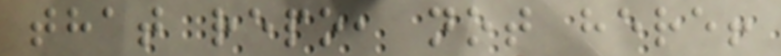that repo, not here!
